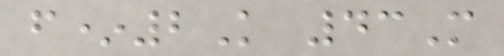f*2K 43M
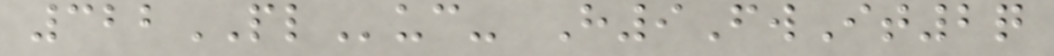322PLuc- H9FwIt2q
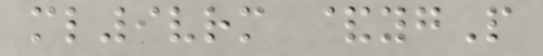ml9vrm &ygP
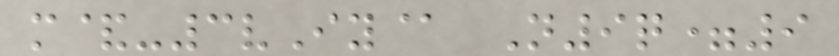m&-3vIy@ N9q=9
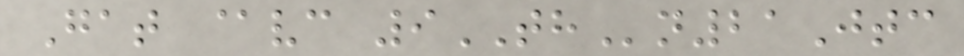Gat @vc 9THn21Jtc
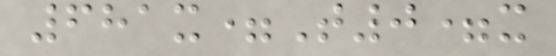681x=T0=x
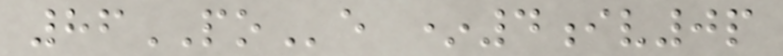86POe *4iv0p
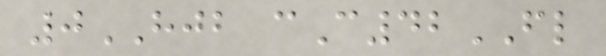0HJB cC42FL
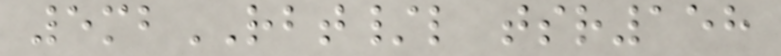5mbRBT/l tsr158
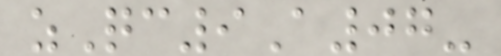zQc9A07-
